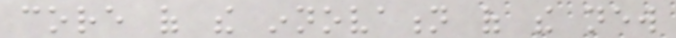core of the innovation of the new
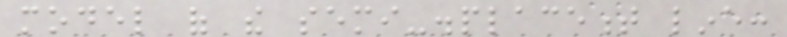model of the semi-displacement line:
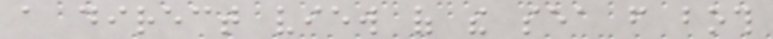a direct view of the sea from both
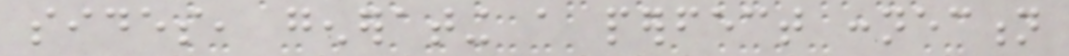sides, generating a perfect connection
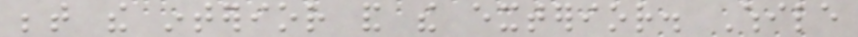between the interior and the exterior. While
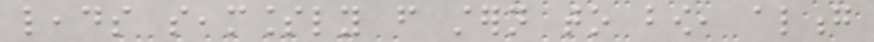leads seamlessly from stern to bow, along
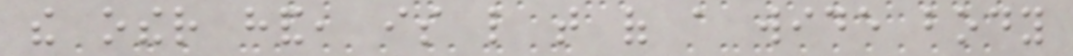the other hand, is like that of a wide body
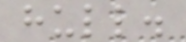hull.
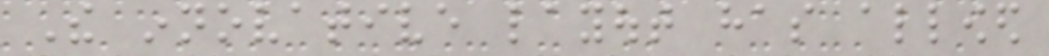The innovative layout has allowed
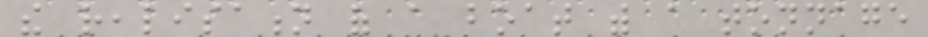the realisation of a boat with a tonnage
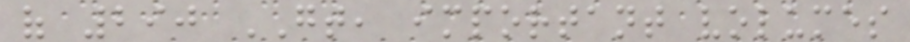of 290 GT, important volumes
